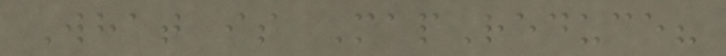What is MapReduce?
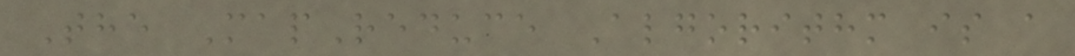The MapReduce Algorithm is a
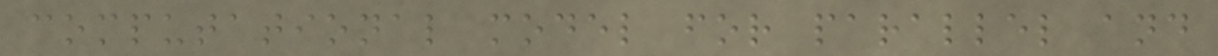computational model for parallel and
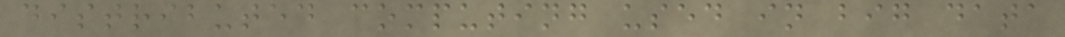distributed computing used in big data
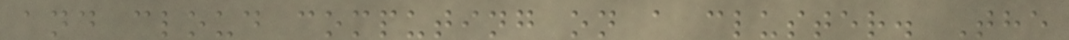and cloud computing on a cluster. The
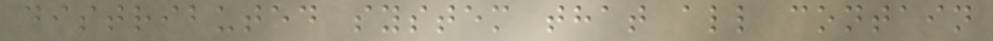distributed system that all contain
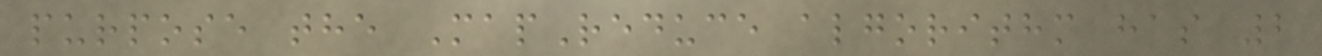purpose the MapReduce algorithm has 2
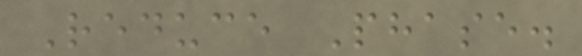Reduce Phase.
